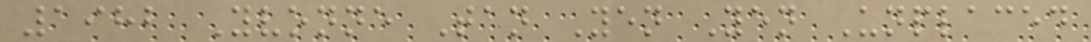1982 Yvonne Tan Yen Yen Unplaced
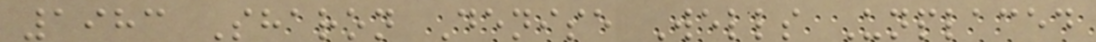1983 Sharon Denise Wells Unplaced
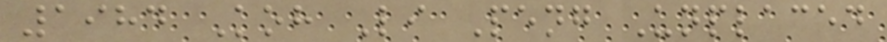1984 Koh Li Peng Unplaced
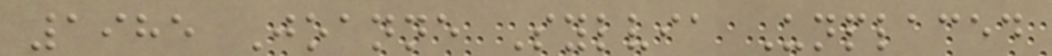1985 Joanne Sylvia Unplaced
